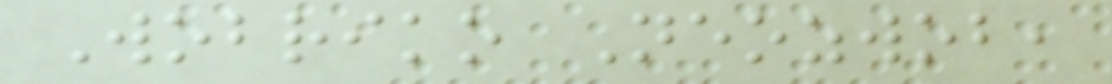Wobriko Neozwob,
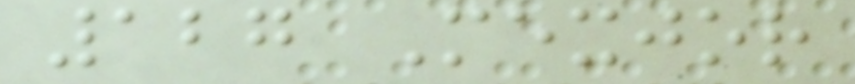127 Mexjor
